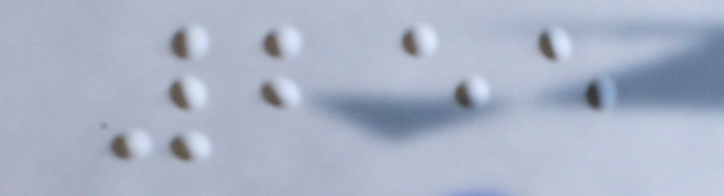255
